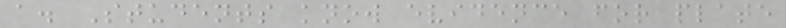a. Students know evidence for plate
